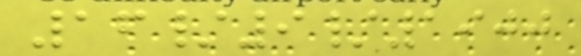16/9/1900
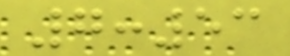7:53
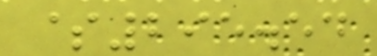$295.54
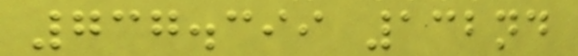737.399 132nd
